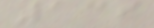139
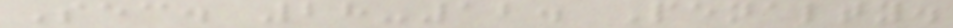Sec. 28-12. Penalty.
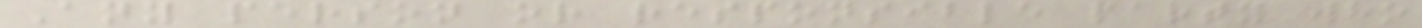Any person or responsible party who
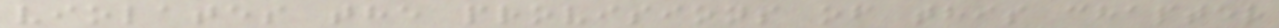violates the provisions of this chapter
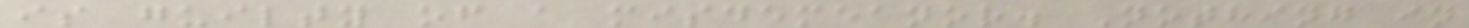is guilty of a misdemeanor. Nothing in
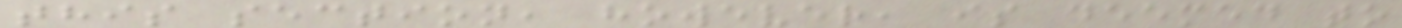this section, however, is deemed to
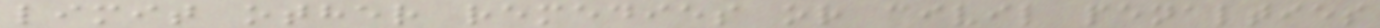limit other remedies or civil penalties
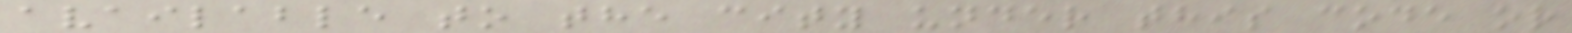available to the city under this code or
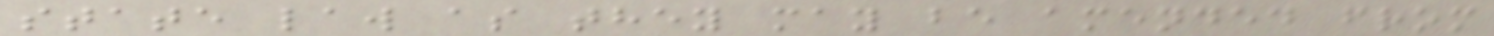state law as they may be amended from
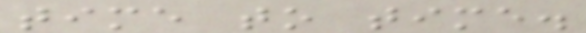time to time.
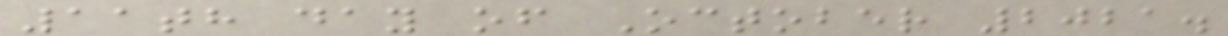11th day of October 2021.
